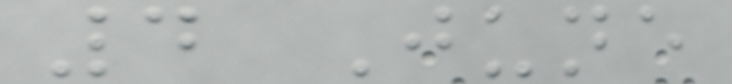4 June
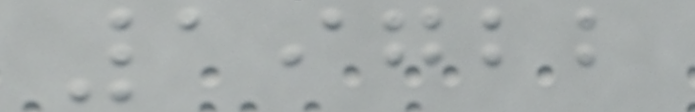19722
